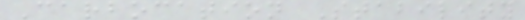Carbocation Stability
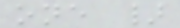one }
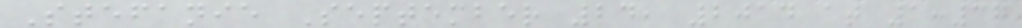Stefanie September 24, 2014 at 1:37
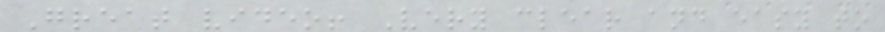Great video! Very clear and easy to
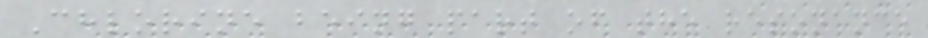Chlorine being part of the resonance
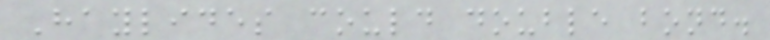Haylides could double bond.
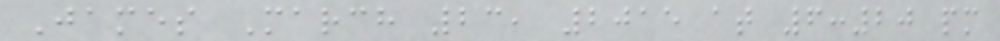James March 23, 2015 at 6:20 pm
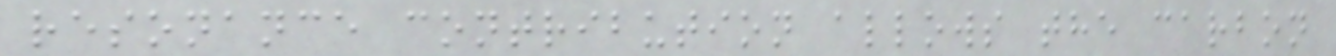resonance contribution allows the carbon
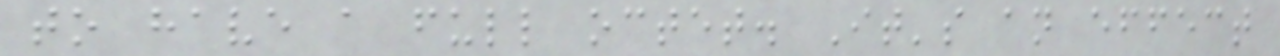to have a full octet. It's an effect
